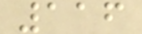116
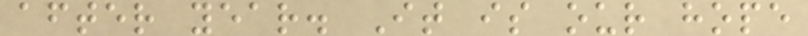after year. It is our hope
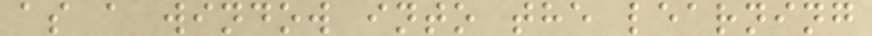as a window into the learning
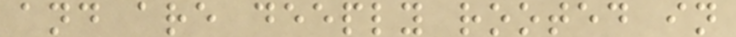and are deeply rooted in
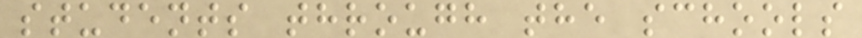students through the schools
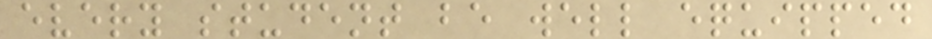every student be well equipped
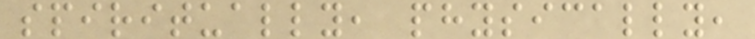spiritually, physically,
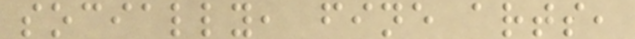socially, fine arts,
